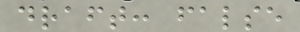draft: false
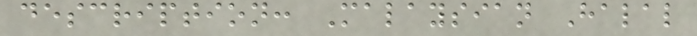description: Malaysian Halal
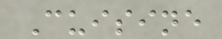Cuisine
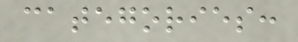categories:
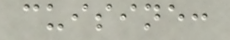cuisine:
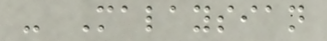- Malaysian
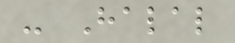- Halal
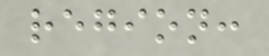region:
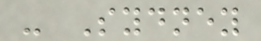- Sydney
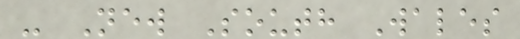- New South Wales
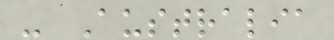- Australia
